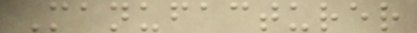Manufacturer
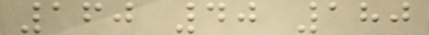160 40 180
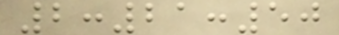2:21:50
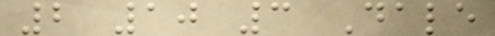2 10 3 Dale
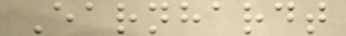Earnhardt
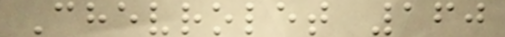Chevrolet 160
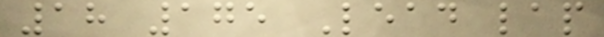18 175 Lead lap
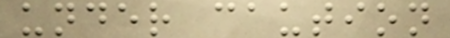under caution
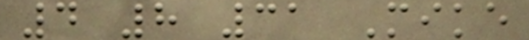4 8 31 Mike
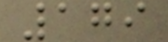179
